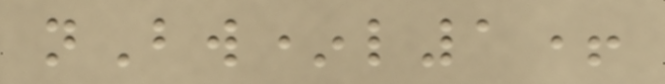nBw*l1+
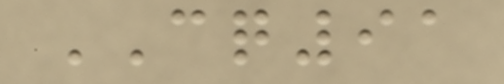CQ91
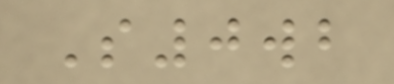S0wb
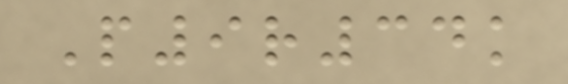P9r34k
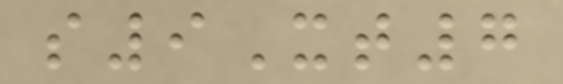s9Xt7
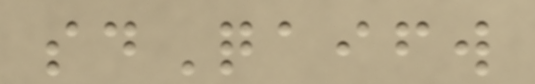sdQaifw
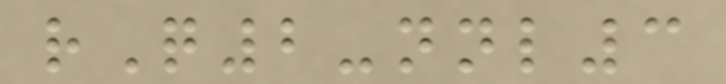rQ2-nnl3
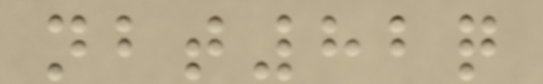nbt82q
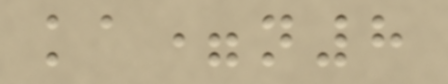ka=n8
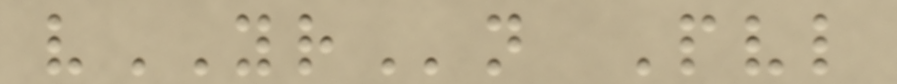vYRn Pvl
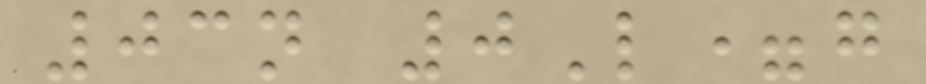03n 0L=g
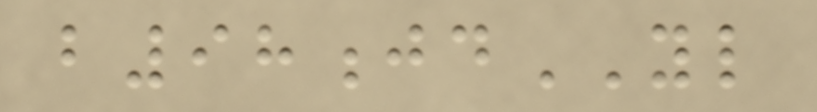b98jdYL
